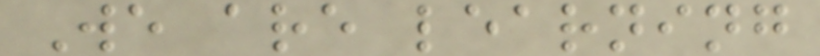We are learning
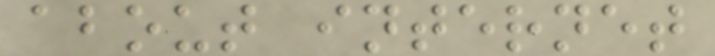about internet
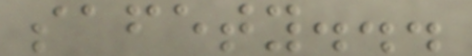safety...
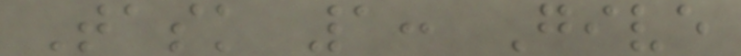Task 1: Give
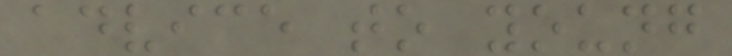advice to young
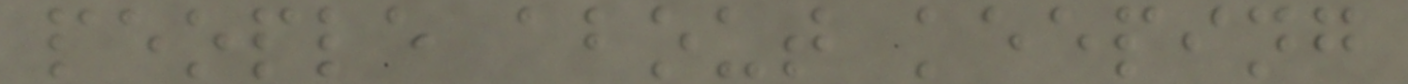people about keeping
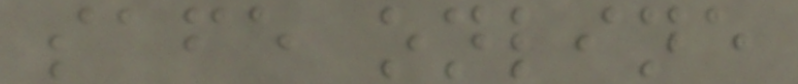safe online
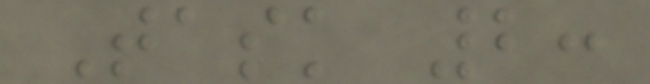Task 2:
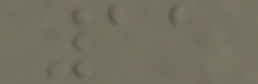11
